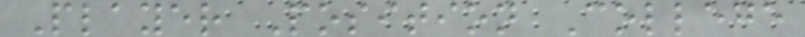Player Position College
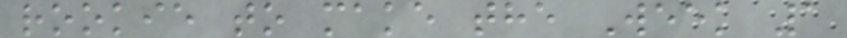rookie to make the Week 1
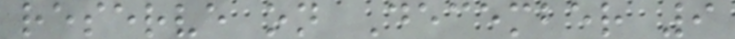reserve on December 9
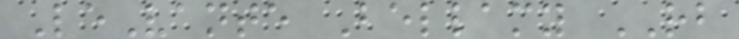LeVante Bellamy RB
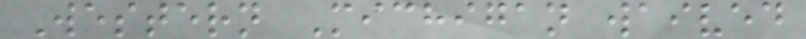Western Michigan waived
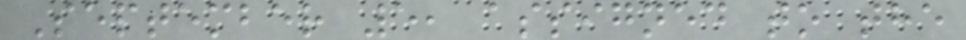September 5, assigned to the
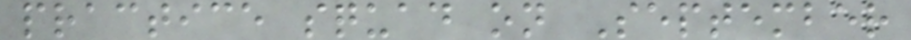practice squad on September
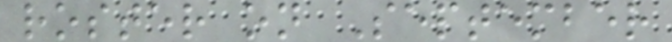roster on September
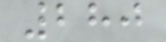280
